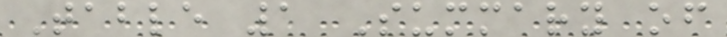Table 1 Summary of
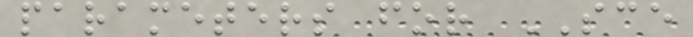parameters for SCE
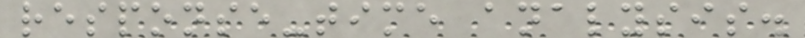response-time analysis.
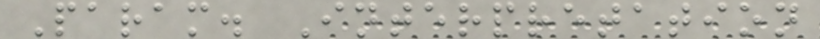Param. Interpretation
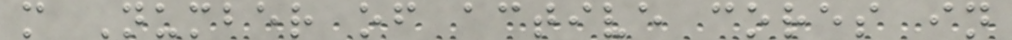m Number of active cores in
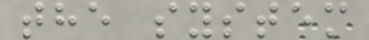the system
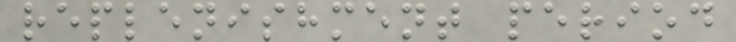replenishment period
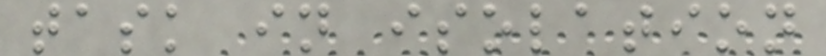task in isolation
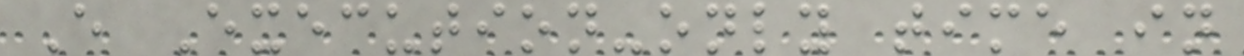E Execution-only time in
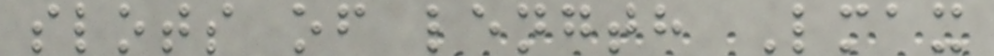slots of length Lmax
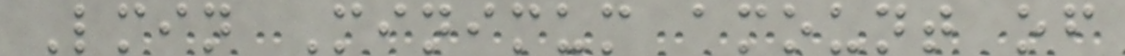Lmin Minimum amount of
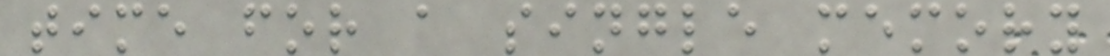time for a single memory
